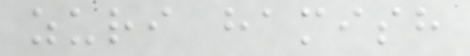zuri hamish
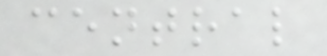central
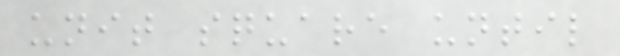unit square until
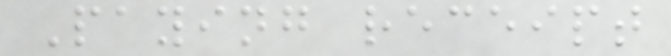Paying receipt
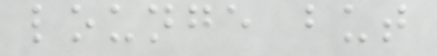lounge but
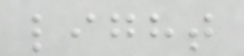light
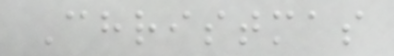Christmas
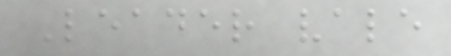Leader vale
